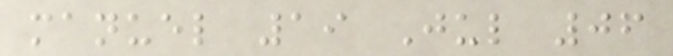manuel 19 Jul 06
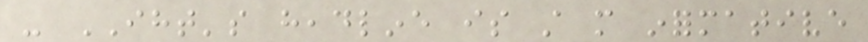- IHT's headline is still more informative
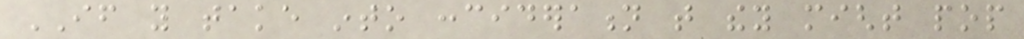IF you take into concideration that they might pop
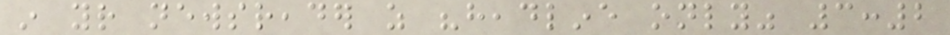in your newsreader as "headline only" 3:2
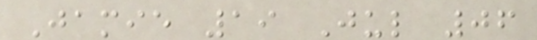Jamie 19 Jul 06
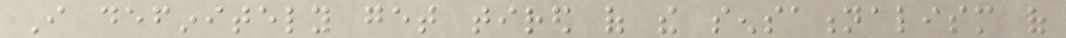I definitely get tired of the sensationalism of
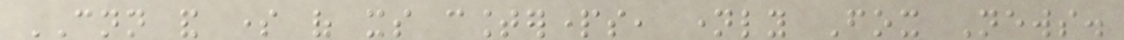CNN and some of its counterparts, namely Fox News.
